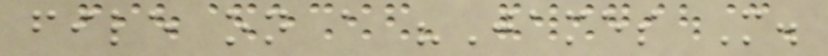file on a "James M.
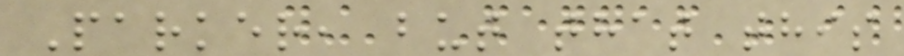Parker, but that this
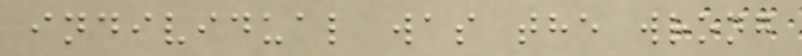individual was the wrong
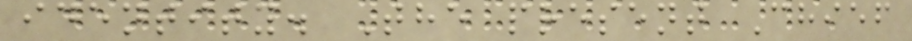identity. The present Chief
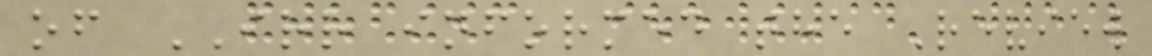of IRR informed the Review
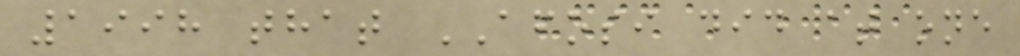1998 that AFOSI did at one
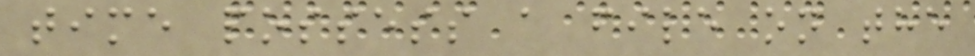time possess a file on the
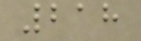218
